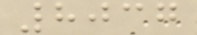8037
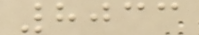8033
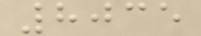8035
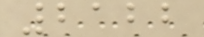2122
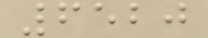6520
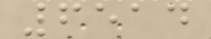6514
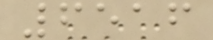6516
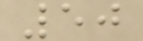50
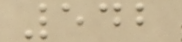542
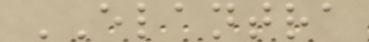ELANTRA
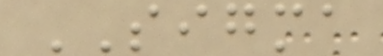SIGMA
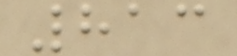813
